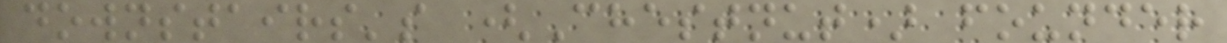downstairs's (Chestnut) founder
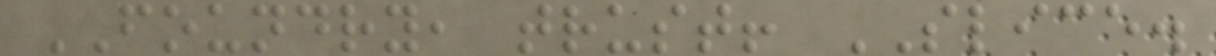FOUNDRY, trust! SLICE.
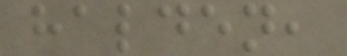halden,
